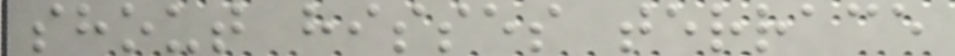shout hisses terrace
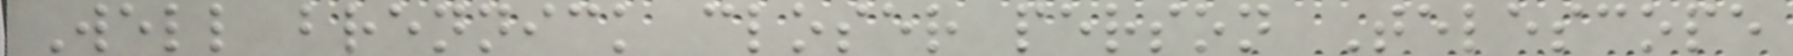Well brennick closer person Telescope
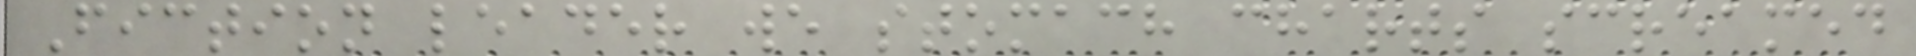Fiction leader we stomach charts screamed
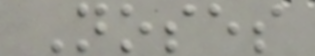Noses
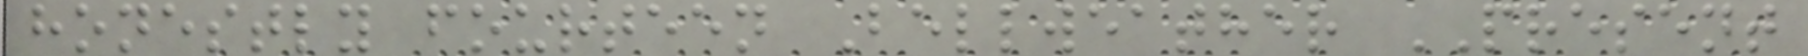honestly fourteen Bellweather PRESENT
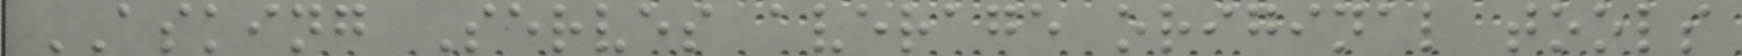ASKING Serves average original tools
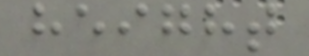height
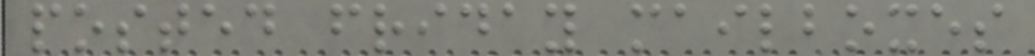posted friday mailboxes
